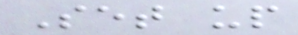Set up
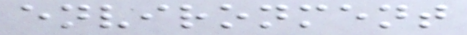environment
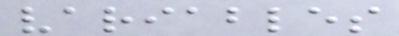variables
